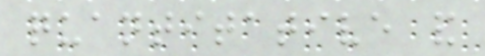quantitative and
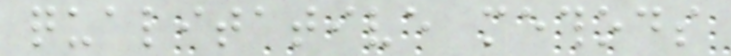qualitative methods
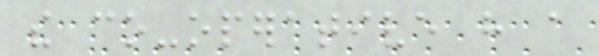the co-operative have a
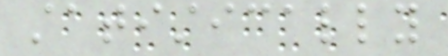statistically
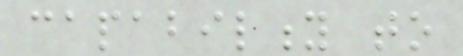capability to
